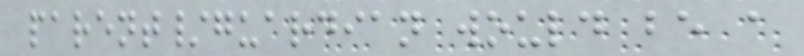parent/guardian would be a
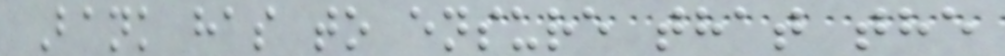Bank has to ensure that the
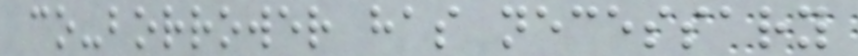co-borrower has necessary
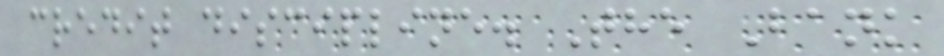credit discipline. The Bank
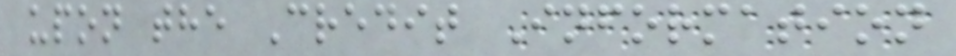upon the Credit Information
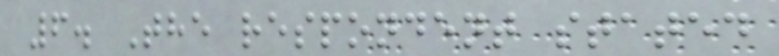6. The respondent stated
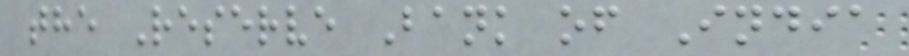the Reserve Bank of India
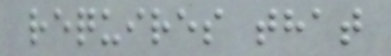requires that
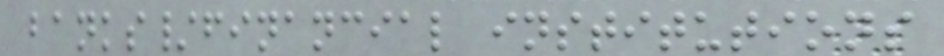banks/financial institutions
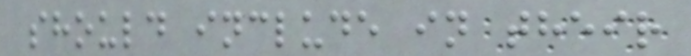should include in their
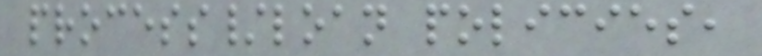process/loan policies,
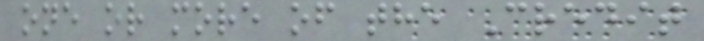one or more of the Credit
